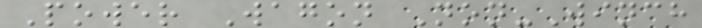Power Wagon Non-Winch
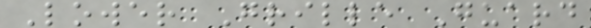Lower Grille Guard
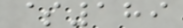$189
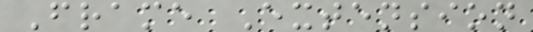Frame Extension
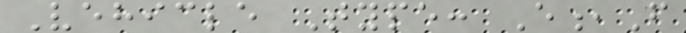Vehicle Type: E,F
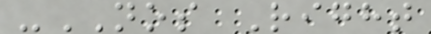-NOS Right
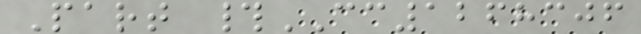Part #CC1268306
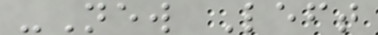-New Left
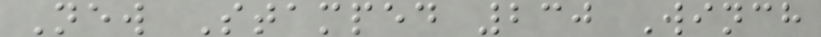New Stamped 230 Winch
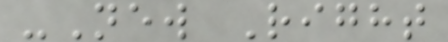-New Right
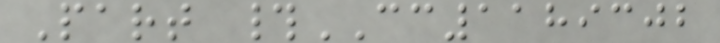Part #CC1189302
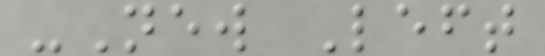-New Left
